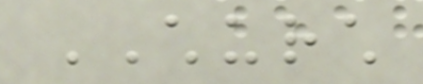CHURCH
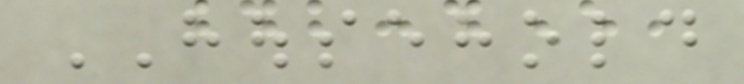HOUSEHOLD
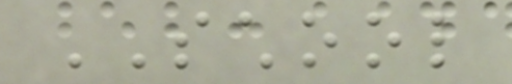SCHOOL
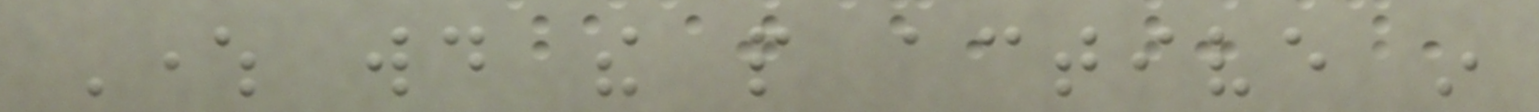Where would the people active in
